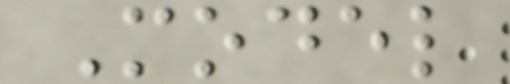Model
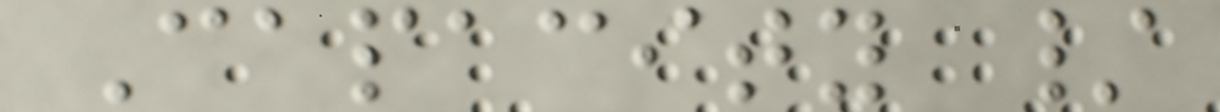Capacity /
